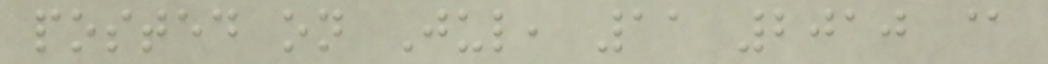posted on Jul, 11 2010 @
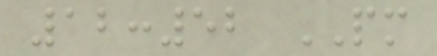12:52 PM
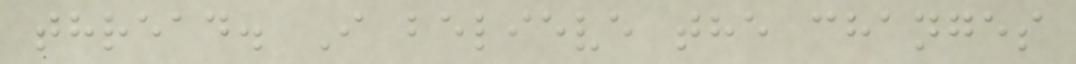thread. I believe the changes
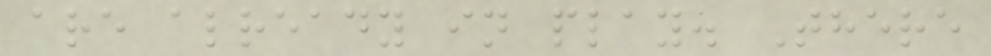are already in play. There
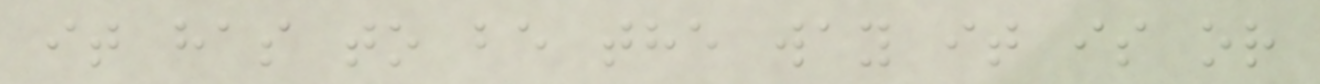it has to be the way it is or
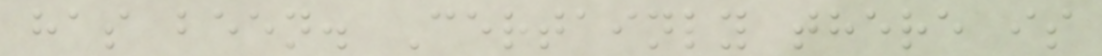has been. Certainly there is
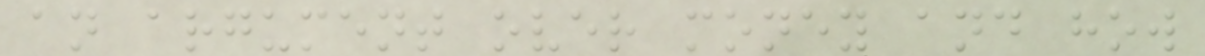an argument over money and how
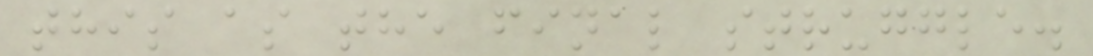this as the final struggle.
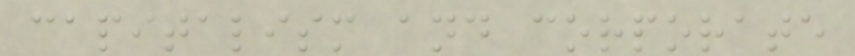capitalism and corporate
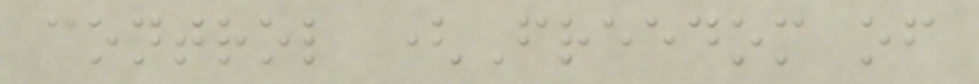control (Freedom of
